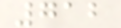712
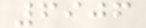6906
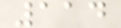114
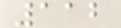112
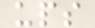ups
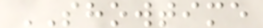SHOWTIME
